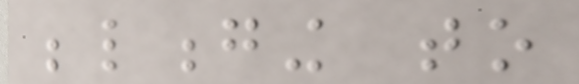belonging to
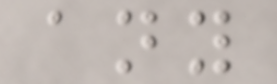any
